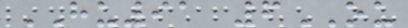HU91 6OU
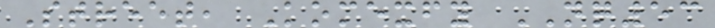Street, Komexfy NQ53
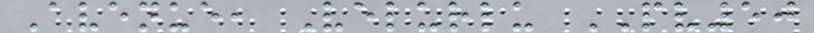Avenue, Velurlu PV50
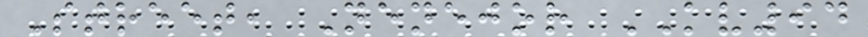Street, Nenejor KV94
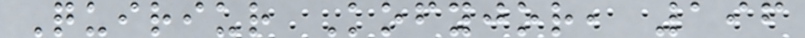Quiriur Kofyjor, 196
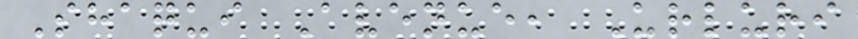Shaqui Avenue, Urluri
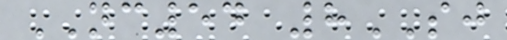NC54 8SJ
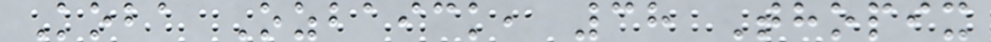Koba Ozbaick, 38 Thopix
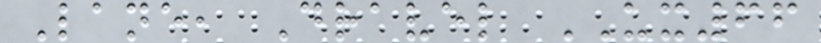Lane, Dravel UX66
